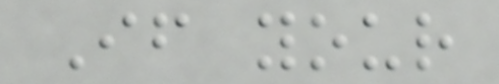If your
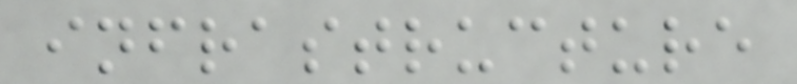infrastructure
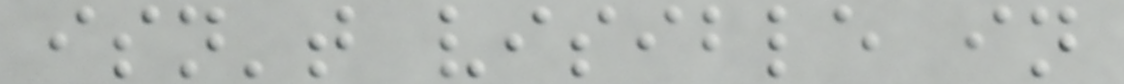isn't visible in
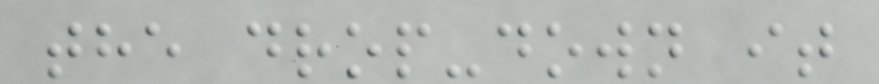the drop-down it
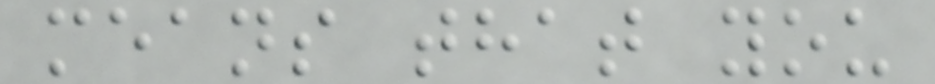means that you
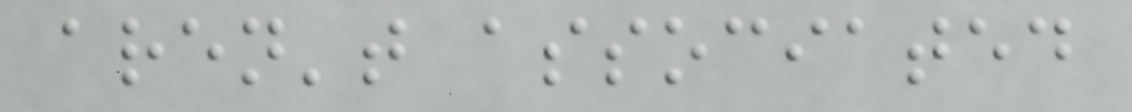aren't associated
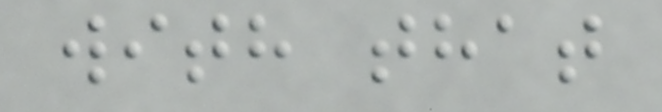with that
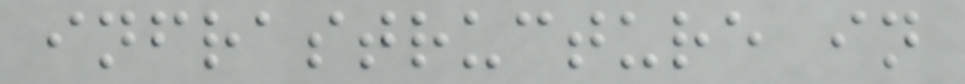infrastructure in
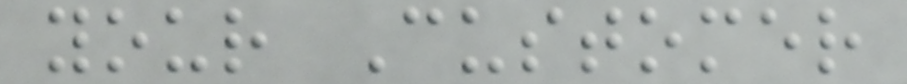your Customer
